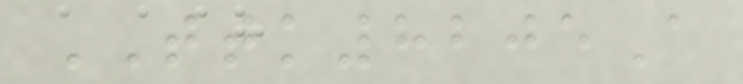TTK8205A
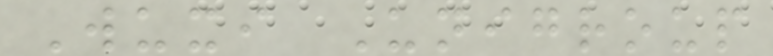Wuxi Unigroup
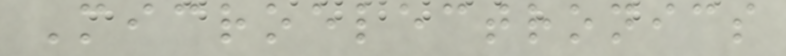Microelectronics
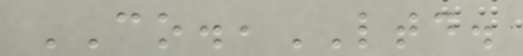CO.,LTD.
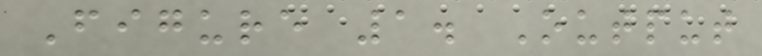Figure 1. Output
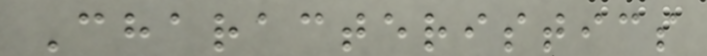Characteristics
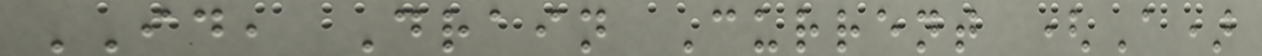ID, Drain Current (A)
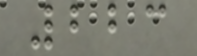223
